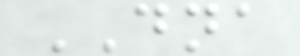DNA
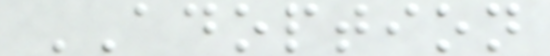ADOPTION
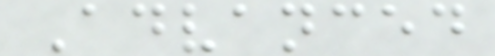Advanced
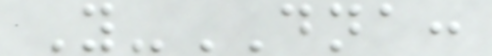Y-DNA:
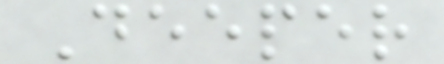Deeper
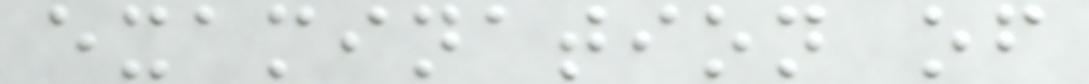examination of
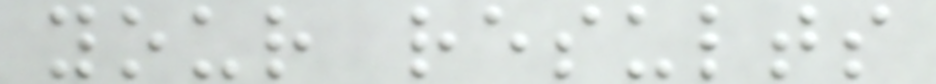your results
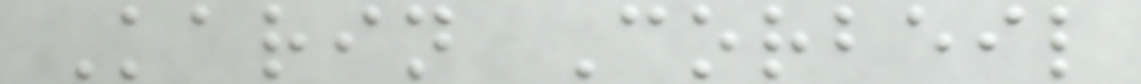Karin Corbeil
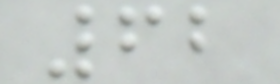62
